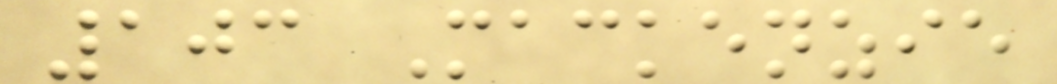103 Mackenzie
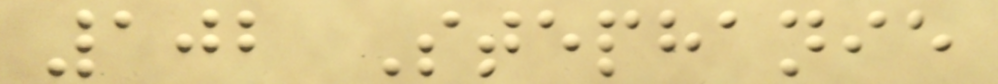102 Stephanie
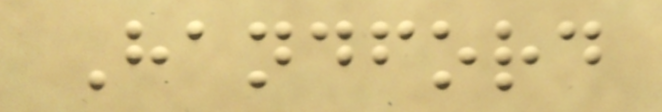Handford
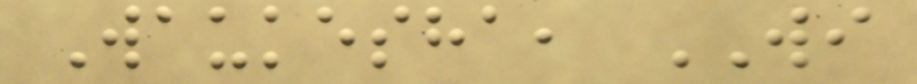Waukesha, WI
